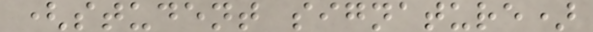(student signature)
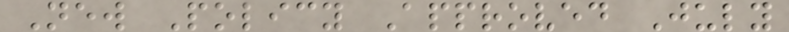New Policy Approved July
